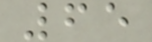65
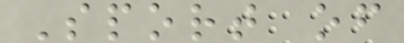Sport of
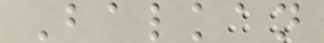Balkan
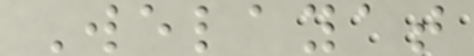Welayat
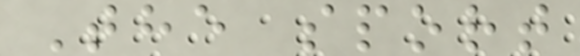The sport
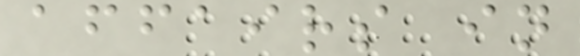affairs in
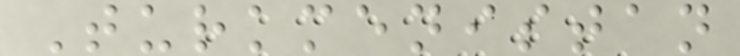Turkmenistan
